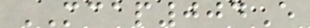MCAP004E
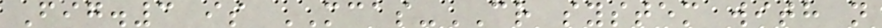Fig.3 is MCAS-CR system with n
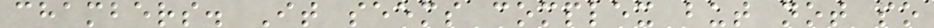chambers. It seems complex but not so
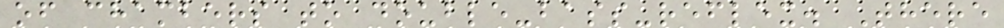of chambers to double-bass-reflex. There
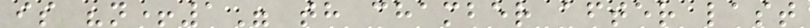is "n+1" th chamber after last
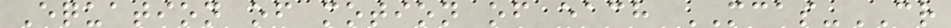Equation of motion of each MCAS-CR
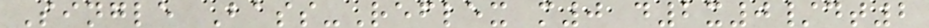Single Bass-Reflex m0 d2x0/dt2
